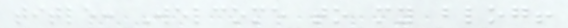title: Welcome to my blog!
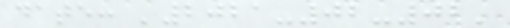date: '2021-02-02'
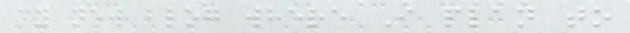my new blog where I plan to
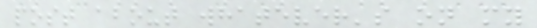post about whatever's on my
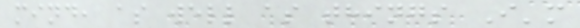mind, as well as things I'm
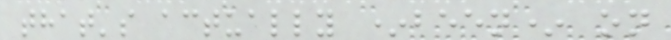that's actually *been* on
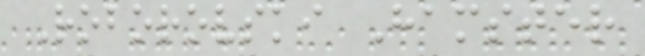Roborovski Hamster
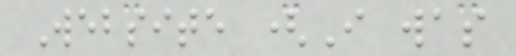Website (I was
